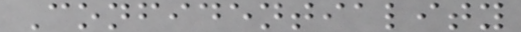Confidentiality
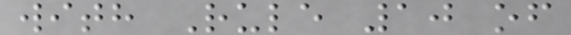with Rule 10 of
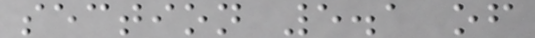section 5.1 of
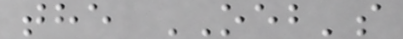the OEB's
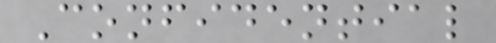Confidential
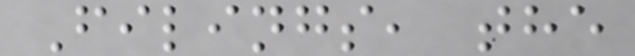Filings, the
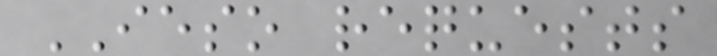IESO requests
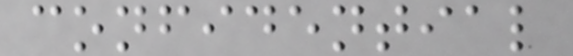confidential
